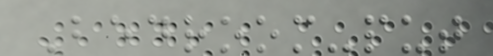Bedroom-put
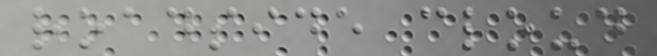roadside cloud
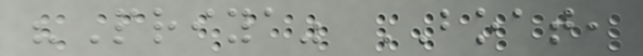"Priya" BOAT,
